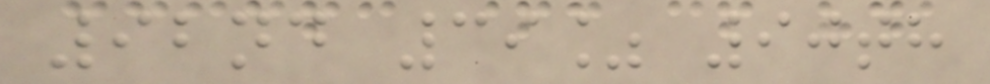92nd 39% 90th
